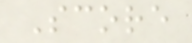Score
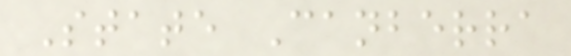State Canberra
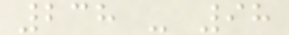238 - 98
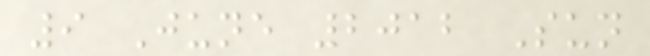9 June 2012 Sun
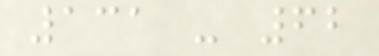131 - 62
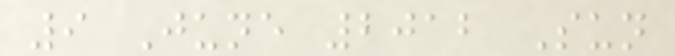9 June 2012 Sun
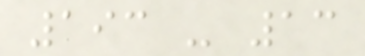193 - 13
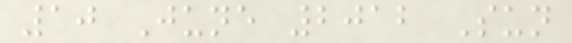10 June 2012 Sun
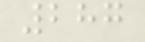287
